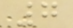7
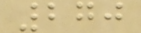270
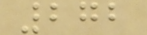272
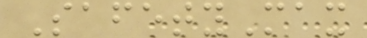SafetyMax
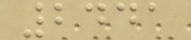2441
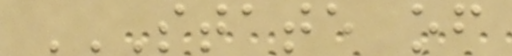STATE OF
